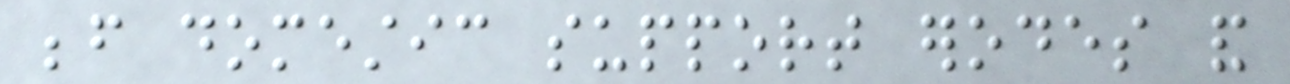before domestic support erodes and
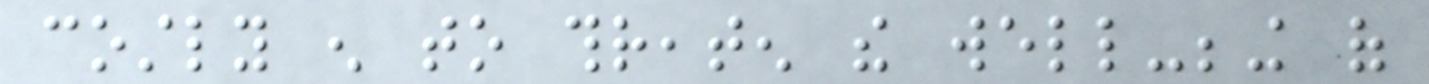costly enough to threaten the well-being of
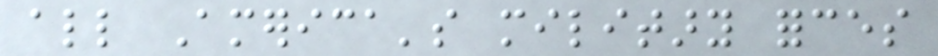all America's military forces
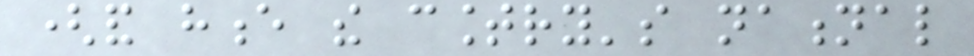(and hence the country's national
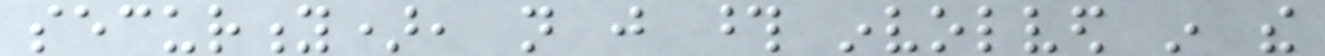security), not just those involved in the
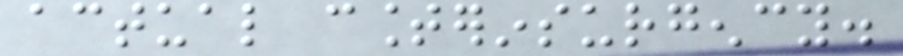actual counterinsurgency.
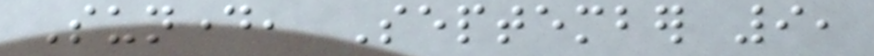Sunday, September 9,
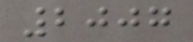2007
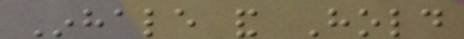Inhale and Hold
